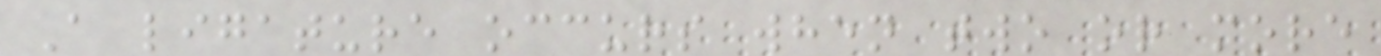A ligature occurs when two or more
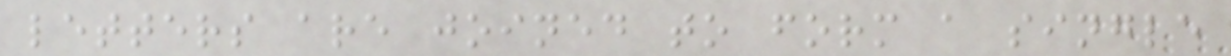letters are joined to form a single
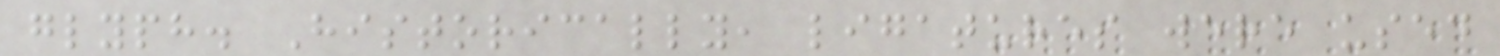glyph. Historically, ligatures were used
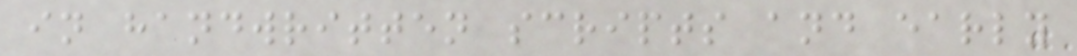in handwritten scripts and early
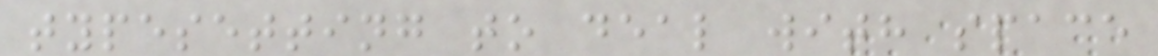typesetting to deal with space
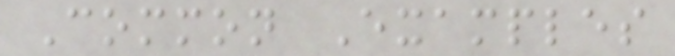Common Examples
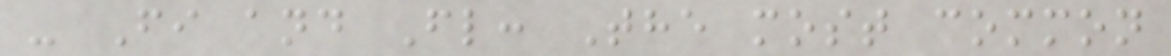- Fi and Fl: The most common
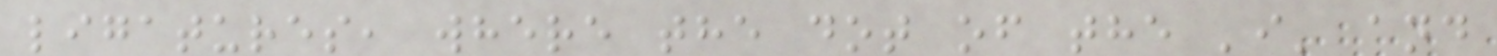ligatures, where the dot of the 'i' and
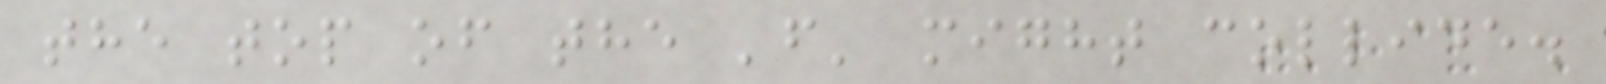the top of the 'f' might collide.
